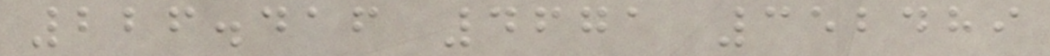226.416 4671 352489
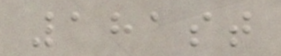181st
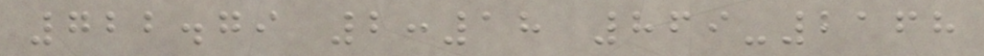722.79 2:18 869-2168
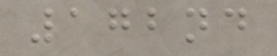172nd
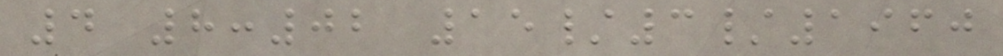4 8:02 15/3/1960
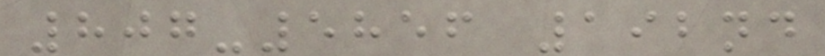807-5856 192nd
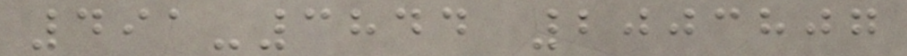491-3844 2003807
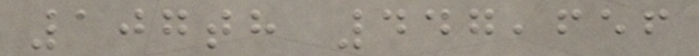107th 447,656
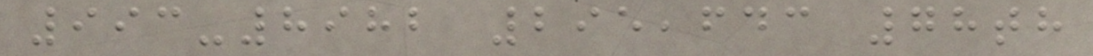993-8982 295,643 78th
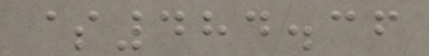$484.36
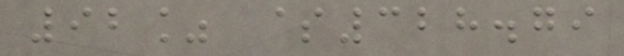92% $328.79
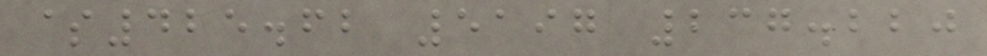$425.62 5197 237.220
